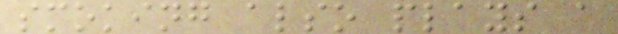smoking also plays a
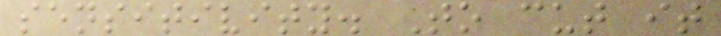sensitivity. To cut it
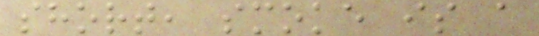short, smoke is a
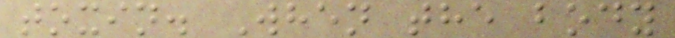toxin. When the body
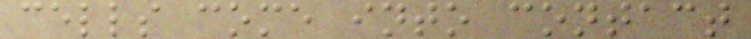cells come into contact
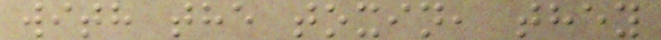with the toxin, they
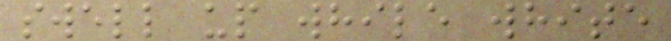swell up while white
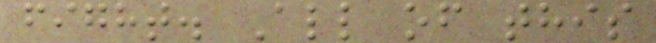fight. All of this
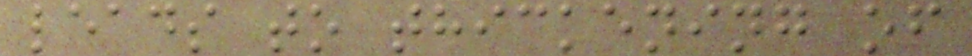leads to thickening of
